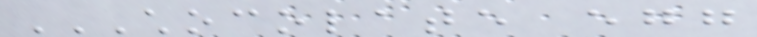CHOCOLATE EGG
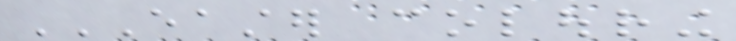EASTER COLOURING
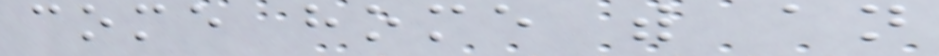come home with an
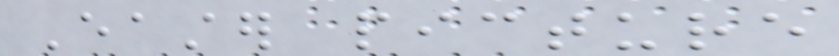Easter picture
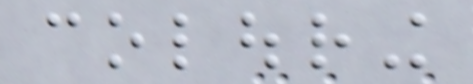colouring
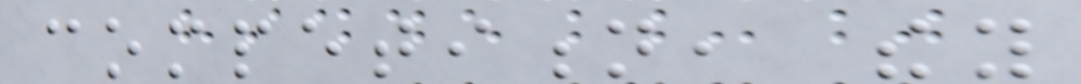competition, they
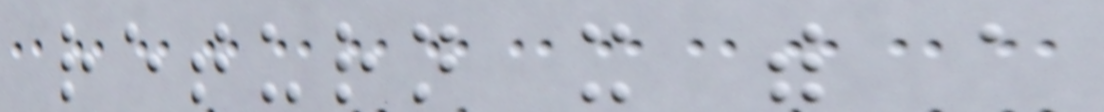return it with a
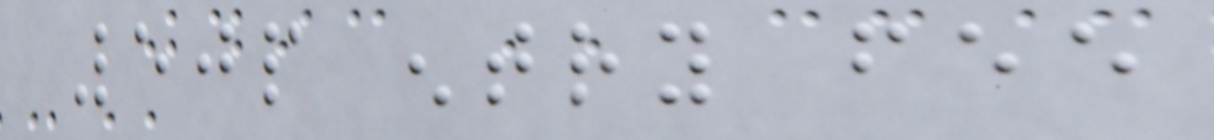50p entry fee
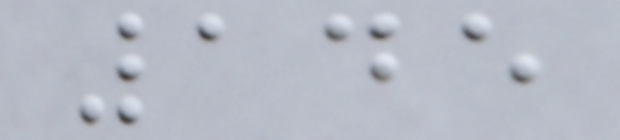145
